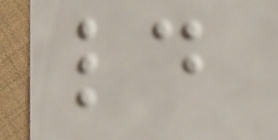ld
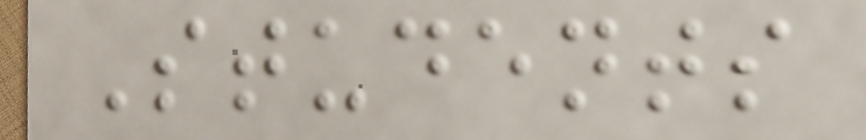Students
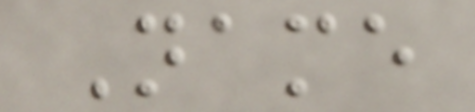Name
